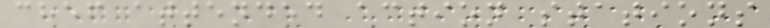chef attended action stations
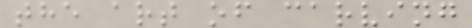the art of carving
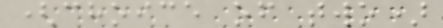(choice of two)
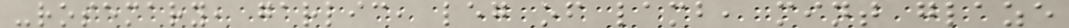-rosemary, garlic, leg of lamb, mint glaze
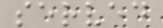served
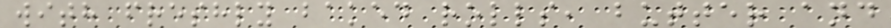with freshly baked rolls, butter and
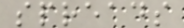spreads
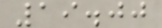19.00
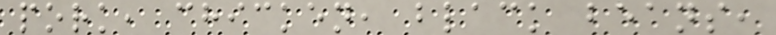pork, chicken, black beans,
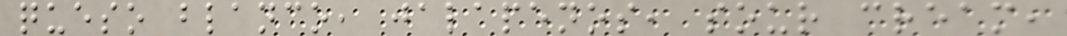queso blanco, jalapenos, sour cream,
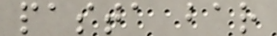pasta bar
